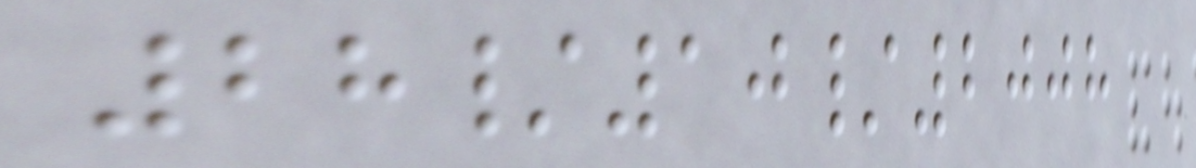28/10/2008
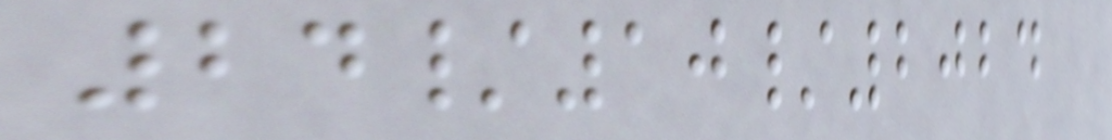24/10/2024
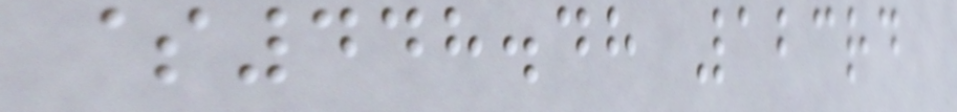$448.48 123rd
